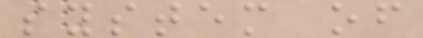system of
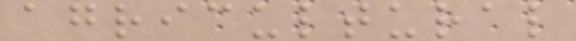agricultural
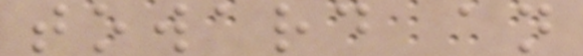toward an
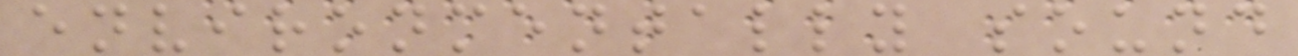environmentally sound
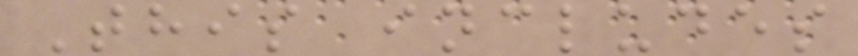This includes
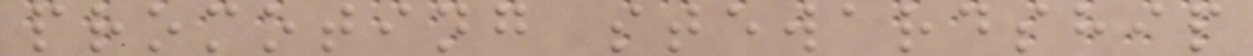promoting stewardship
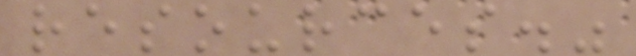resources."
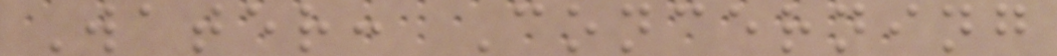Water: Concerning
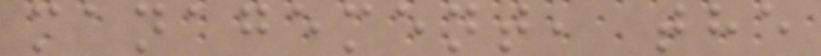management, the
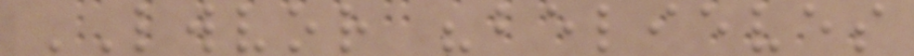LWVOR "believes
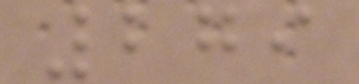279
